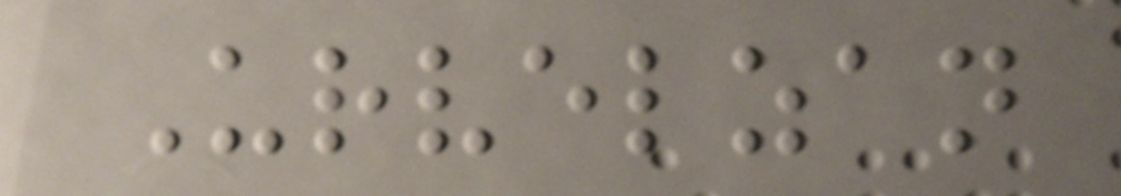Urvelzan
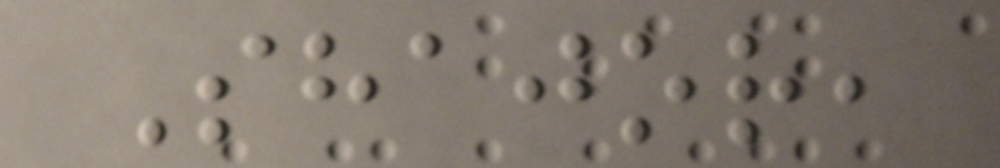Shajor,
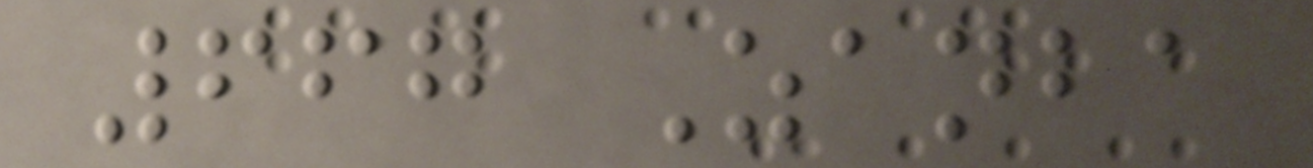667 Zanba
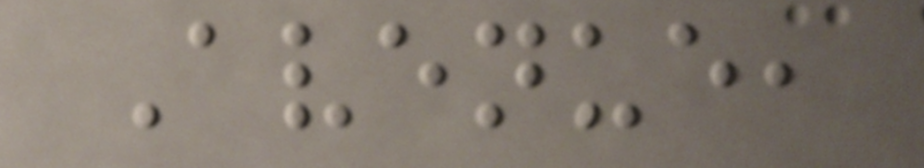Avenue,
